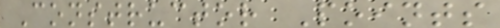Constructor Points
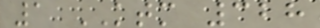1 KTM 328
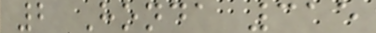2 Honda 315
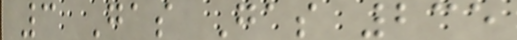3 Gas Gas 235
